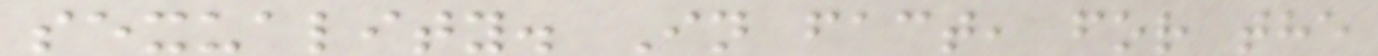sexuality. In fact, for the
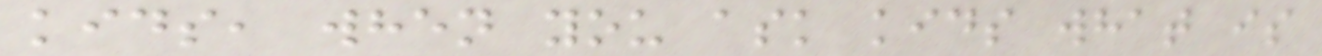kids, when you ask kids what is
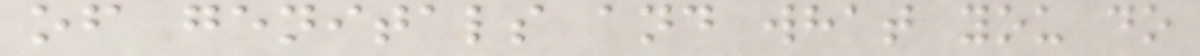of genitals and what you do
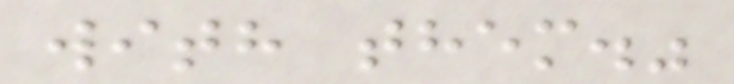with them."
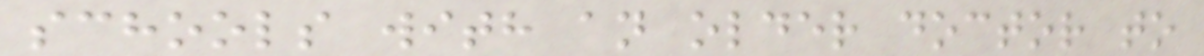schools with an older doctor to
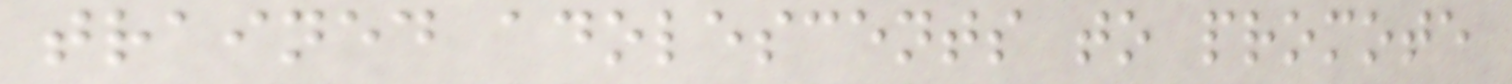trained adolescents to promote
